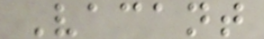Vacant
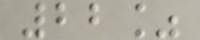22%
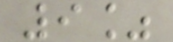9%
